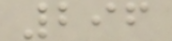296
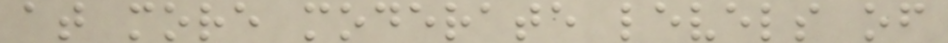at more moderate levels of
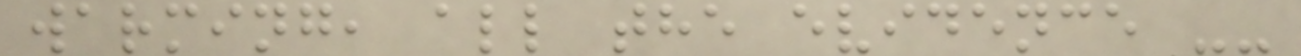warming, all the evidence --
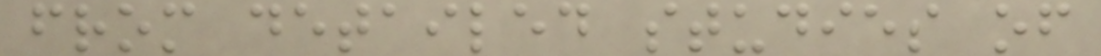from detailed studies of
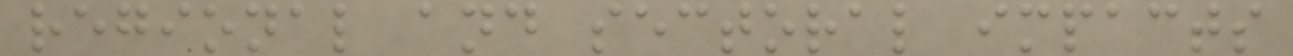regional and sectoral impacts
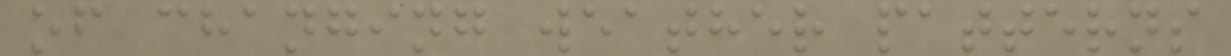of changing weather patterns
